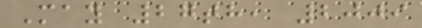May 27th, 2009
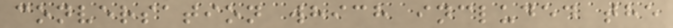conversation which included the
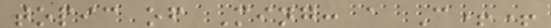topic of Ming: a C++
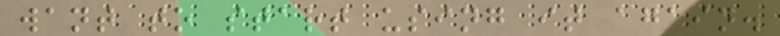want to start using it again.
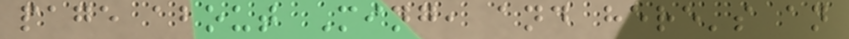page about Ming, and here's an
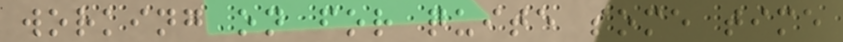working on for quite some time
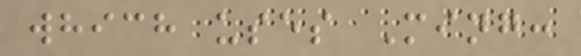which uses Ming:
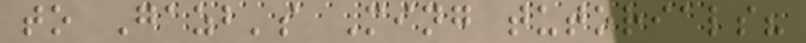to Gazb's Ming tutorials?
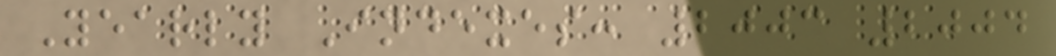Yearly Indexes: 2003 2004
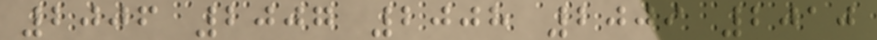2006 2007 2008 2009 2010
